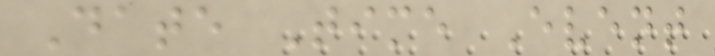Date Time Event
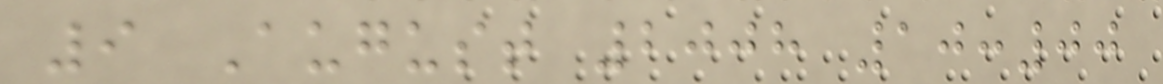9 August 2008 10:00
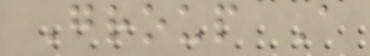Group A
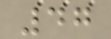47
